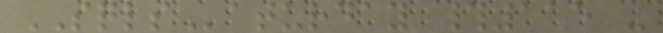SQLSaturday #115 -
